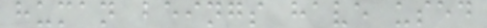human beings have used
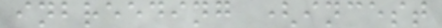inbreeding (incest
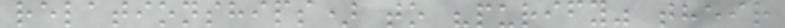relationships) to "purify" their
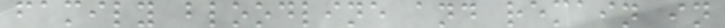family bloodline and remain in
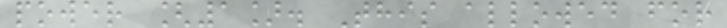power [1]. This allowed for
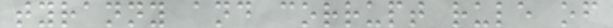tyranny and corrupt rule of
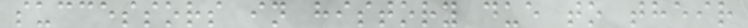successors in history due to their
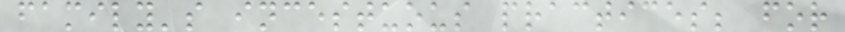family's incestuous practices; for
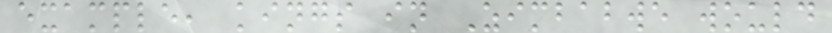example, kings in Zimbabwe would
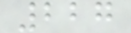227
